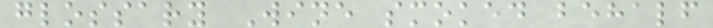glossary Wine smoked behalf
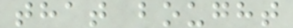that bought
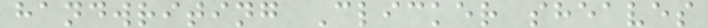handwriting Clicker sheaves
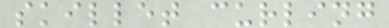skillet curling
